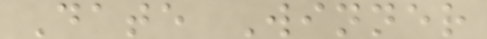Date Winner
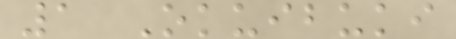1 Okuibuki
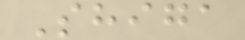Shiga
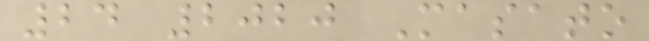24 2020 Masato
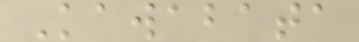Kawabata
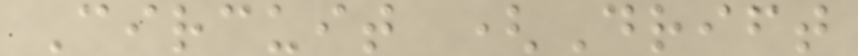Circuit (Drift
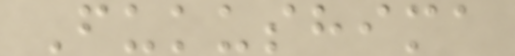Fukushima
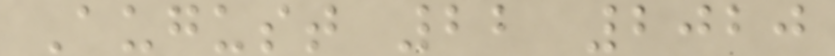August 22 2020
